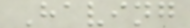Having
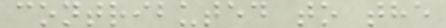contributed to the
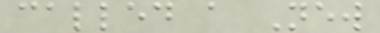called a New
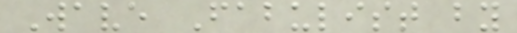Wave Fabulist by
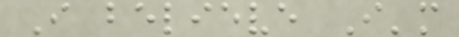I believe I'm
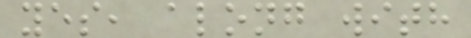yes, along with
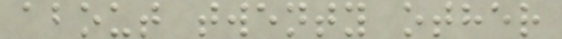about twenty other
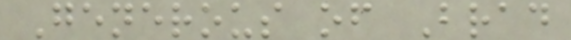Generous of Brad
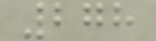278
